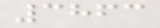3863
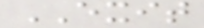EXIT
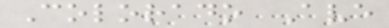Colorado Ave
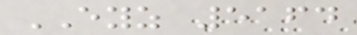EYZ 5164
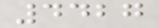4427
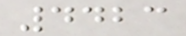4423
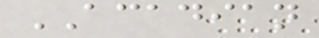ACADIAN
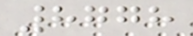8778
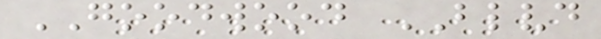GOODWOOD BLVD
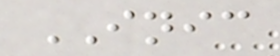INIC
